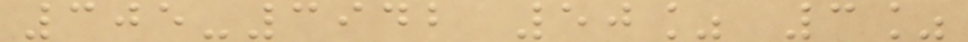305-3942 50% 3%
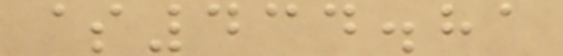$434.81
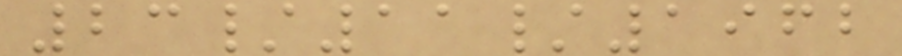23/11/1962
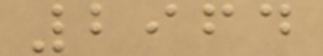2964
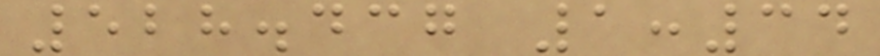528.437 1:34
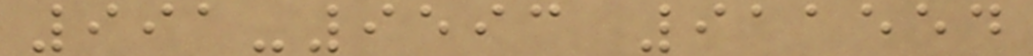991-9593 911554
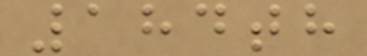184th
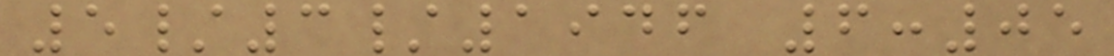5/3/1946 6:05
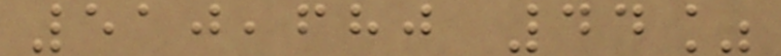510,680 44%
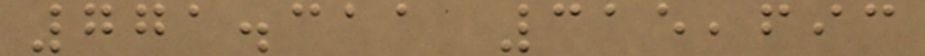771.311 315,693
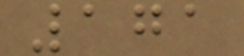171
